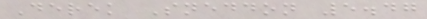Derek Sneddon 5.47
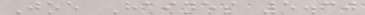Joe Haines 5.30
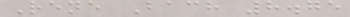Rene Bach 8.75
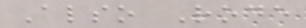Also Rode
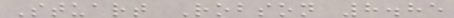Stuart Robson 8.85
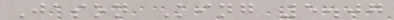Jason King 5.07
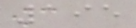195
